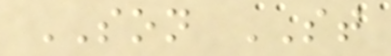SON ST
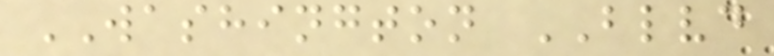WASHINGTON BLVD
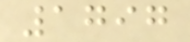1797
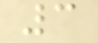3
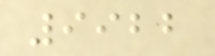9922
